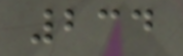234
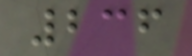236
